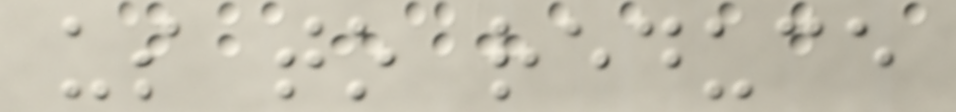us to reduce
